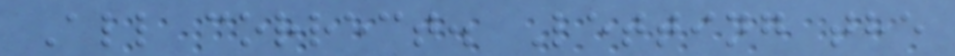All correct. Letting the
